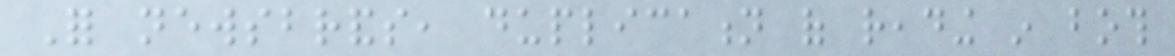For newsbrands, duplication of reading in both
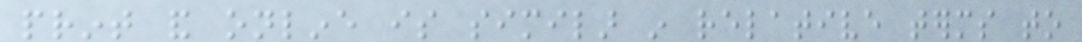print and online is similar in relative terms to
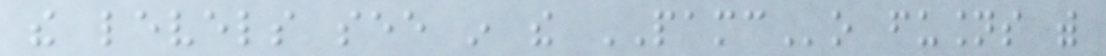the levels see in the PAMCo fusions with
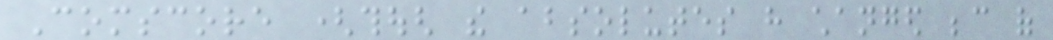Comscore (though the absolutes have changed because of
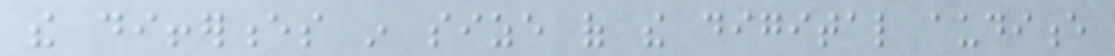the differences in size of the digital audience
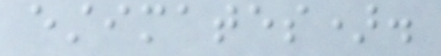estimates).
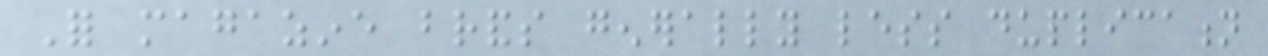For magazine brands generally less duplication
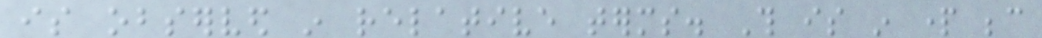is observed in relative terms. This is in part because
